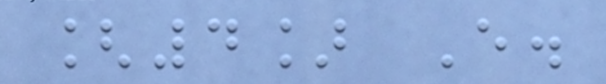[4] E.
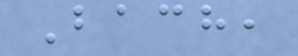Bach,
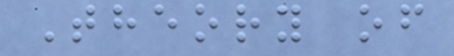Theory of
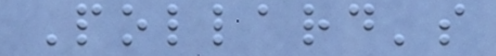Pollard's
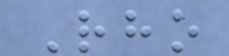Rho
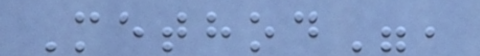Method",
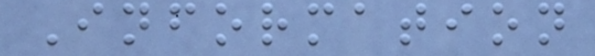Information
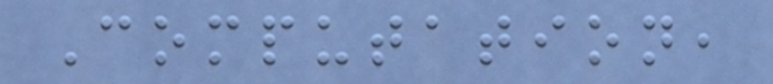Computation,
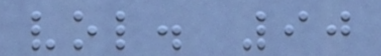vol. 90
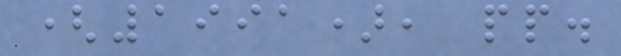(1991), pp.
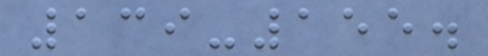139-155.
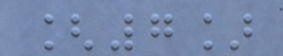[7]
